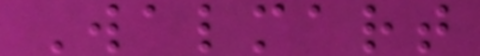Walmart
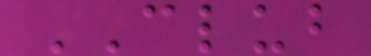CLUB
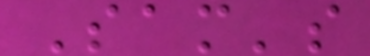Sam's
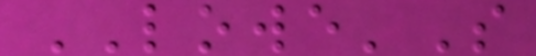LOWE'S
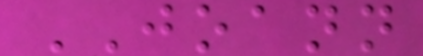JOANN
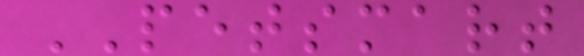PETSMART
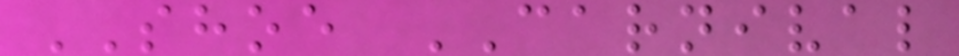SHOE CARNIVAL
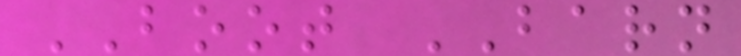BOOT BARN
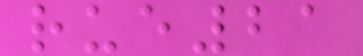rue21
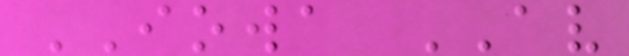IOWA AV
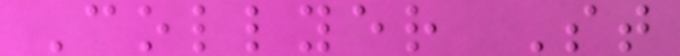Collyer St
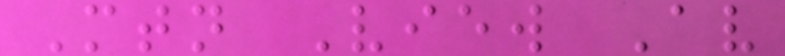Mtn View Av
